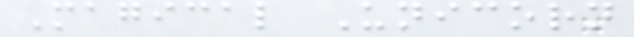Magical Unicorn
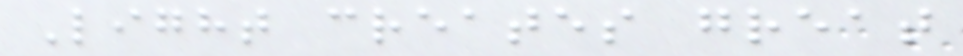Light creates great
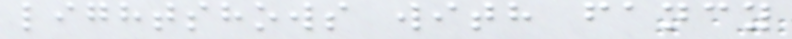lightshows with fancy
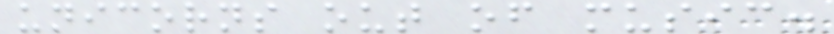unicorns out of music.
